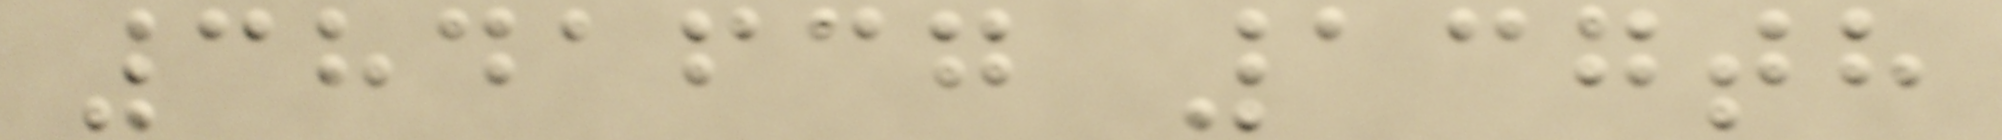3841637 137th
